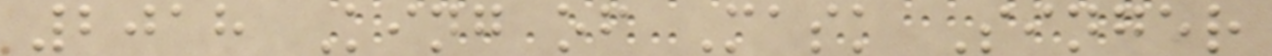2018 King of Mask Singer
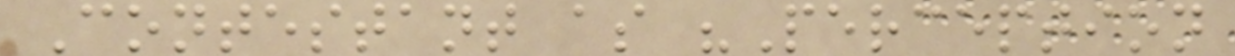Contestant as "Perception
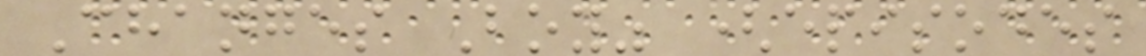Changes Boy" (episodes
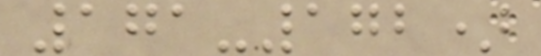171-172)
